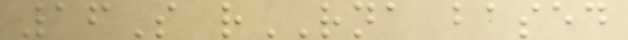16S rRNA based
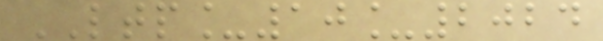LTP_10_2024
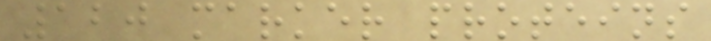120 marker proteins
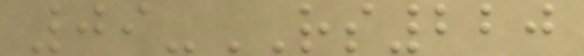09-RS220
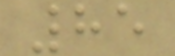85
